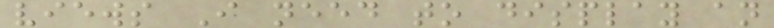views I need to display an
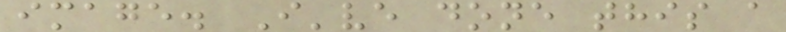image. I've done this a
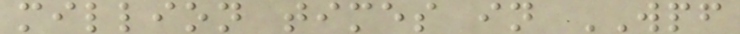million times in WPF
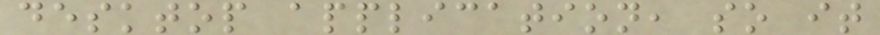desktop application, so it
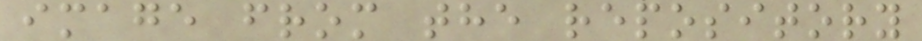image from the repository
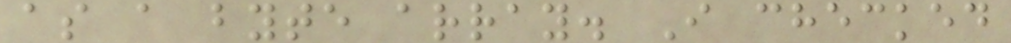as a byte array. I checked
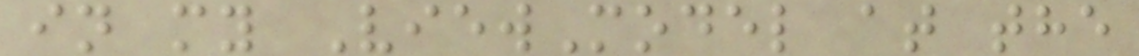in my ViewModel at the
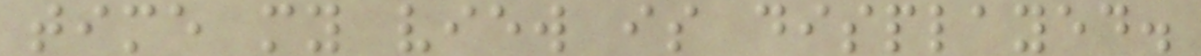time my view is displayed.
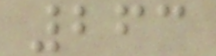263
